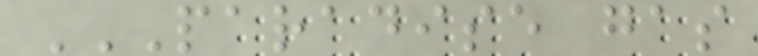PARADISE GAS
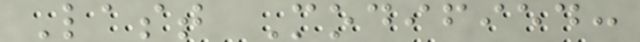Last Modified:
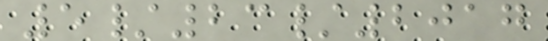5/23/2017
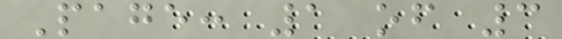Page: 1 of 3
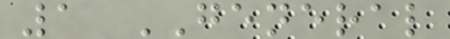1 GENERAL
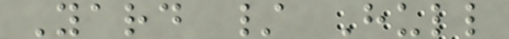Yard / Hull
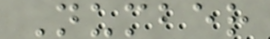Number
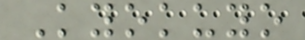Kyokuyo
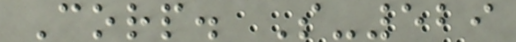Corp. S-529
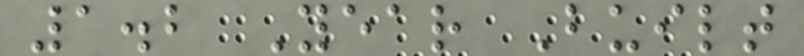1.2 Year Built
